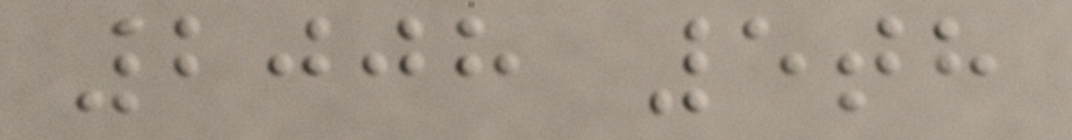2008 5th
